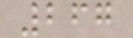267
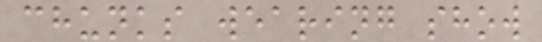chunks wearing show
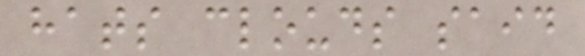hats clouds said
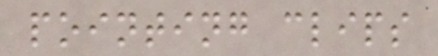pointing clips
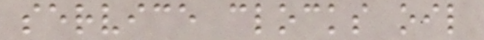service clocks oil
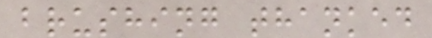brushing thanked
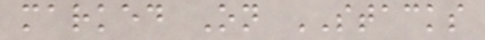marked On STACKS
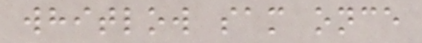whitlow sam once
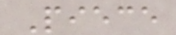Piece
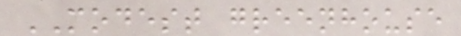MODEST greenhouse
